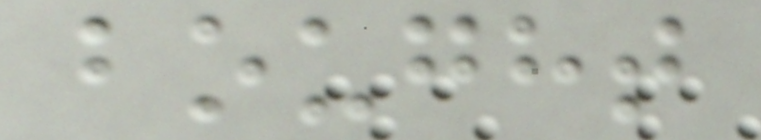bought
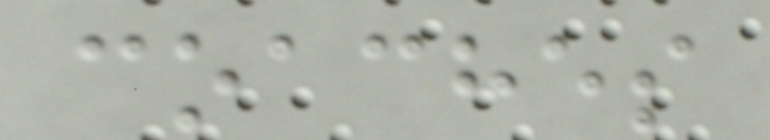coaches
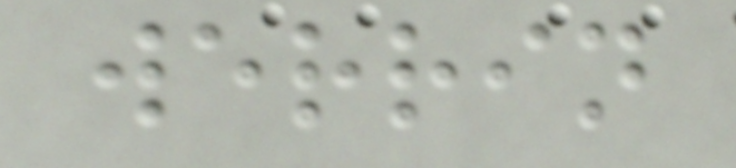werrin
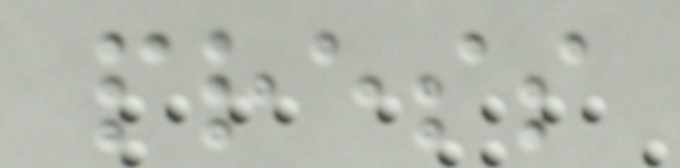press
